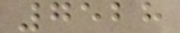7528
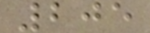205
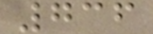736
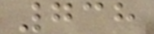738
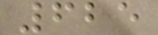625
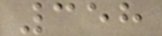358
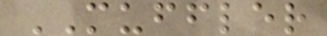MUFFLER
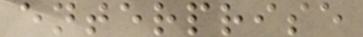enterprise
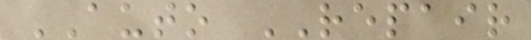AUTO REPAIR
